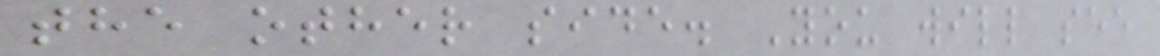the other side. You will see
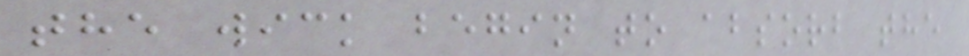the wick begin to absorb the
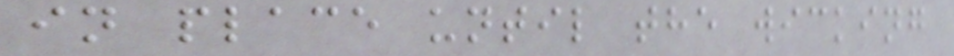in place until the wicking
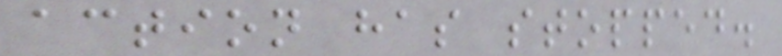action has stopped.
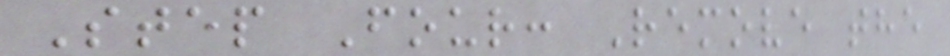Step Four: Remove the
